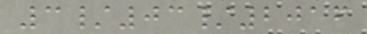3/03/2016
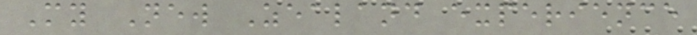My New Zealand experience
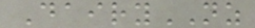DairyNZ
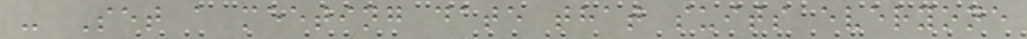- Set a meeting date that suits everyone
